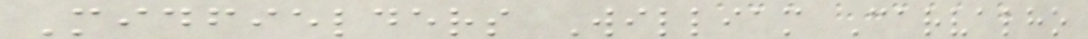Midfielders William Carvalho
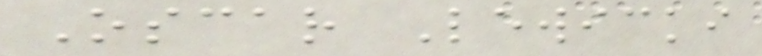Oscar Lewicki
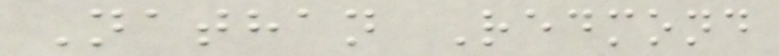Nathan Redmond
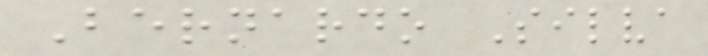Bernardo Silva
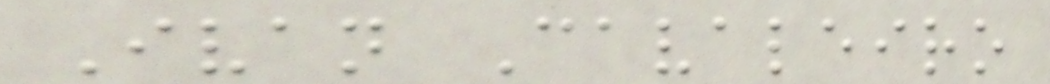Ivan Cavaleiro
